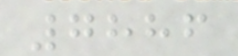7886
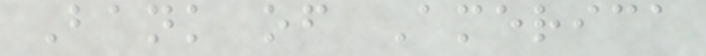Bank of America
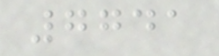7741
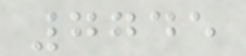7745
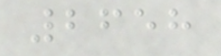2658
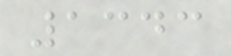1343
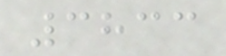3833
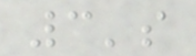3's
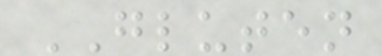GLUTEN
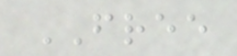FREE
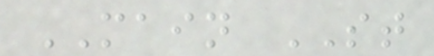MAIN ST
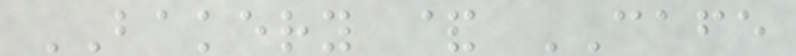BAKERY & CAFE
